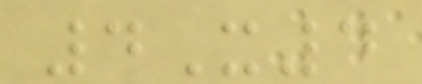4X4
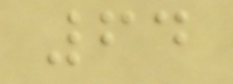64
